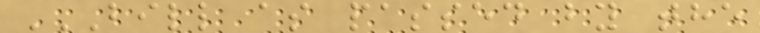BILL AS PASSED BY THE
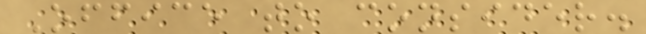Office to consider.
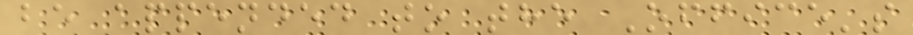be appended to the Office's
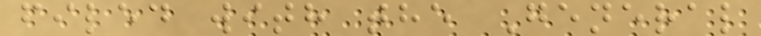filed with the General
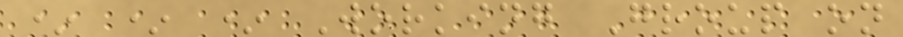* * * Working Group on
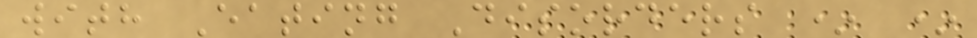with Eating Disorders * *
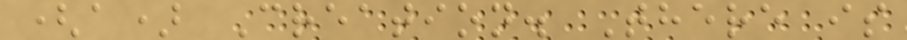(a) Creation. There is
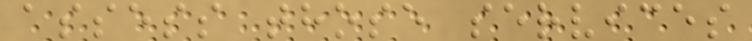assess those services
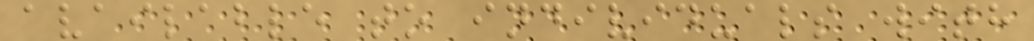available to individuals with
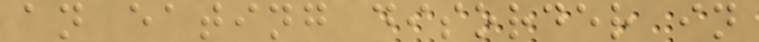an eating disorder in
